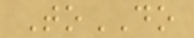ToDO
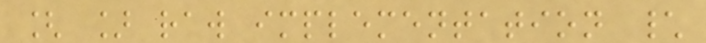[ ] raw implementation \
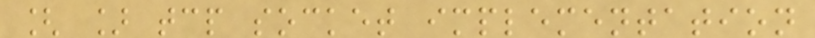[ ] tcp socket implementation
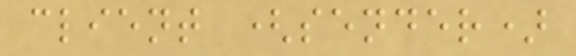client (sender)
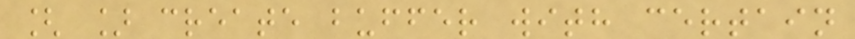[ ] create buffer with certain
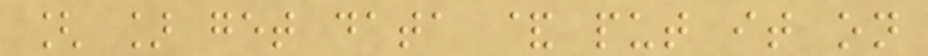[ ] get data & put it on
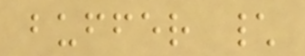buffer \
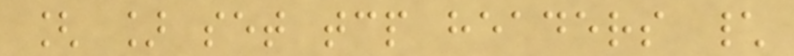[ ] set tcp headers \
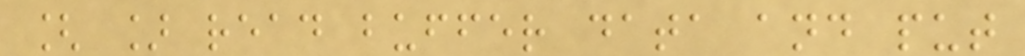[ ] read buffer data and put
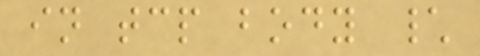in tcp body \
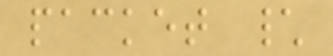packet \
